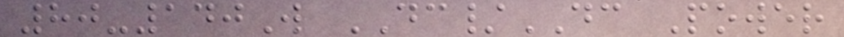80-140W DC/DC Power
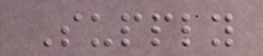Supply
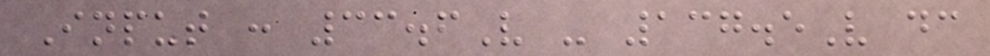Input : 33.6V - 137.5V dc
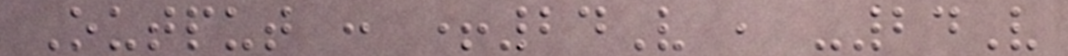Output : +24V , -24V
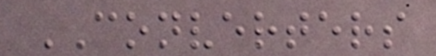CONVERTERS
